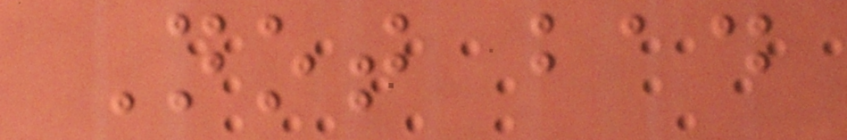Not bad
